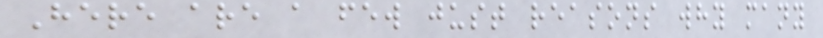Here are a few just reasons why many
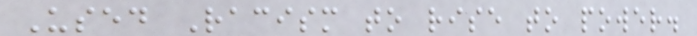Used Racism to rise to power.
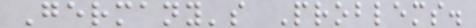Germany's Problems.
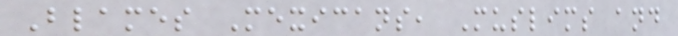Blames Mexicans, Muslims and
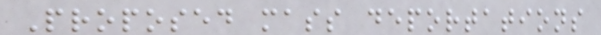Proposed mass deportations
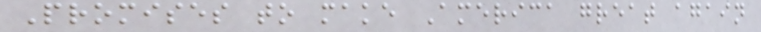Promises to make America great again
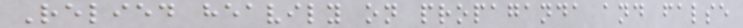Relied heavily on propaganda and false
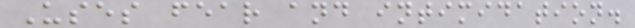Uses fear and intimidation.
